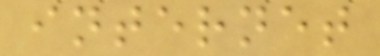internet
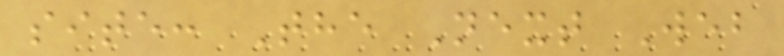site: The Next Web
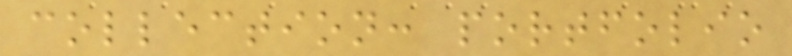collection: portfolio
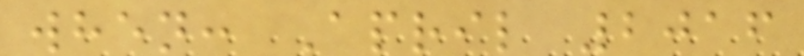when: April 2016
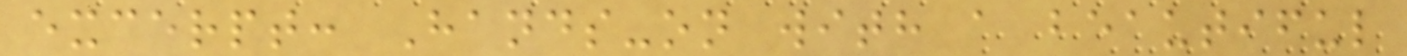excerpt: Hands-on with a beautiful
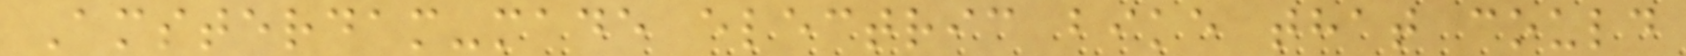Amsterdam-made electric bike that could
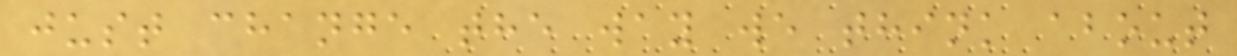just change the way we think about
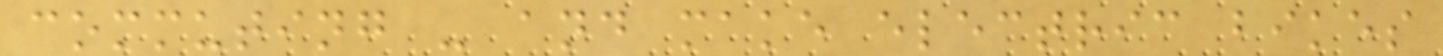commuting - and make electric bikes
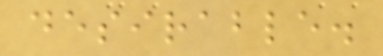desirable.
